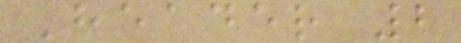Header 2
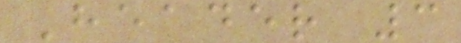Header 3
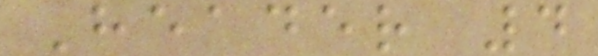Header 4
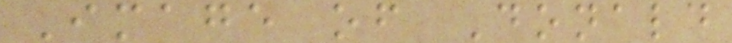Image of Donald
